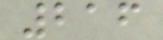216
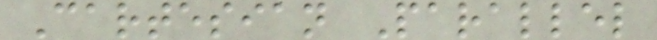Cartesian Parallel
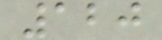120
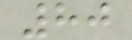80
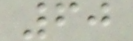60
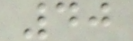40
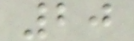20
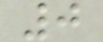0
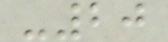-20
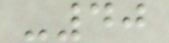-40
